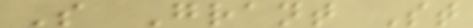S Grant St
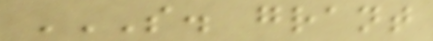S. GRANT
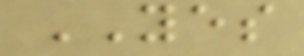YES
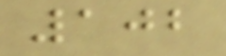102
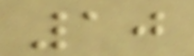10
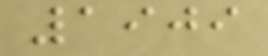1909
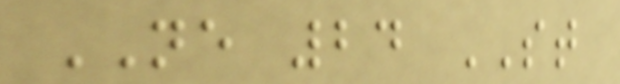NE 24 ST
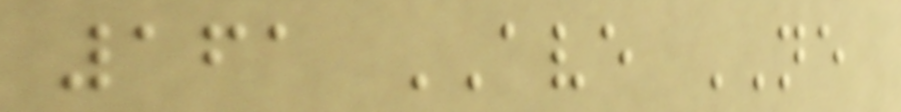161 AVE NE
